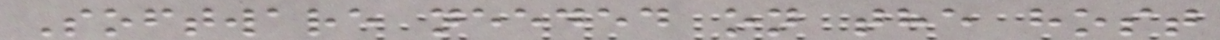Software needed on the host
